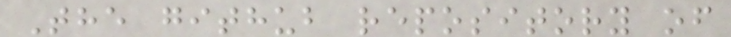The github repository of
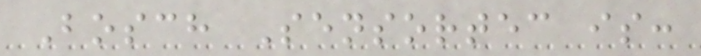Bosch Sensortec is:
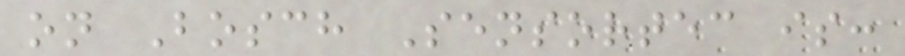on Bosch Sensortec is:
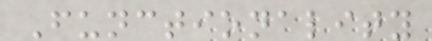Functionality
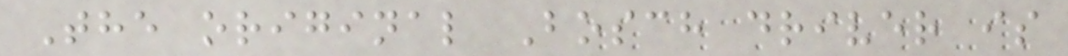The original Bosch driver is
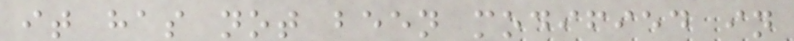it has not been modified in
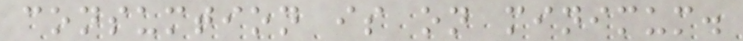consumtion is on minimum.
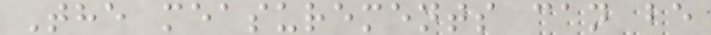The measurements can be
